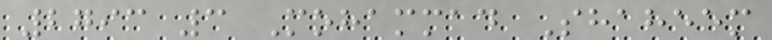2793 3 Mohammad Shaheem
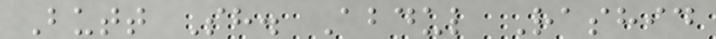Butt Sh. Abdul Rashid
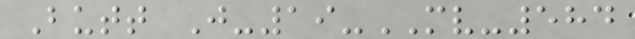Butt J-19-MV-584
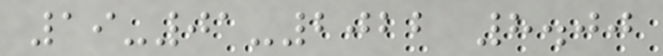19-01-2022 8.00
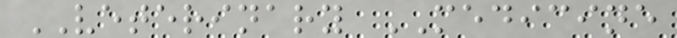VETERINARY MEDICINE
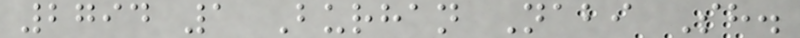2794 1 Burhan Nabi Sh.
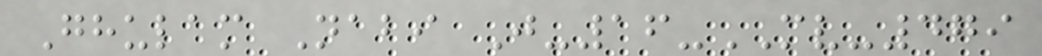Ghulam Nabi J-16-MV-479
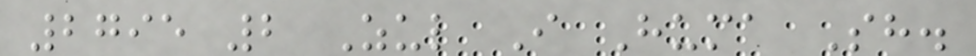2795 2 Zul I Huma Sh.
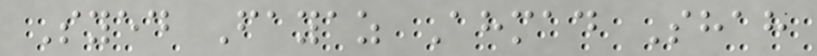Syed Fayaz Ahmad Shah
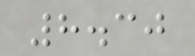8.30
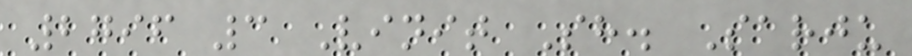2796 3 Vinit Sh. Sarju
